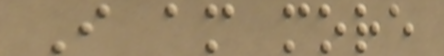I am more
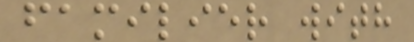familier with
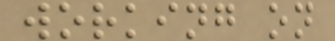working on
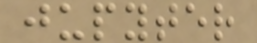jupyter
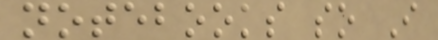notebooks so I
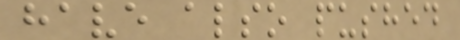have also pushed
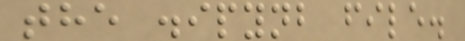the .ipynb file.
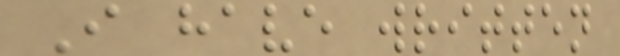I have written
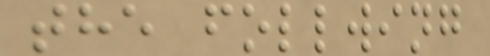the follwing
